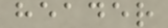header
